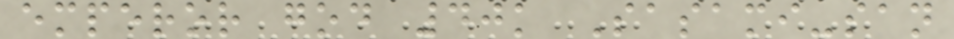emperor god 40k Sasami-san
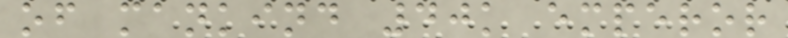of mankind 40k emperor
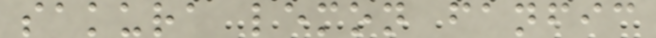sakura lemon fanfic
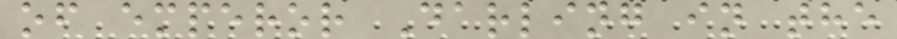of emperor Darling in the
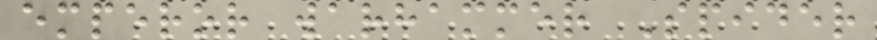emperor warhammer Spider
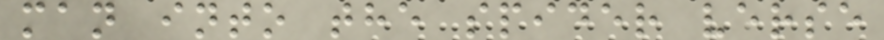man into the spider verse
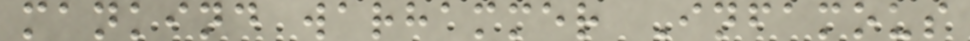mankind warhammer Infamous
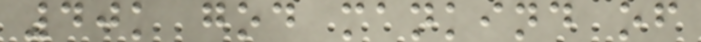40k god mankind of
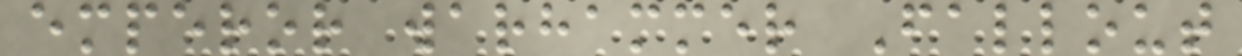emperor warhammer Fallout
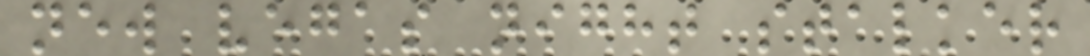new vegas night stalker
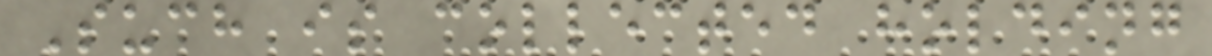Such is collected holding
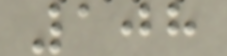108
